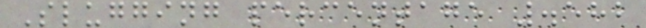Slugging percentage .582
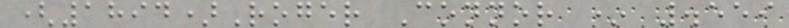(1894)Roger Connor * .559
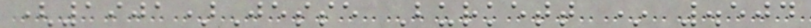(1901)Jesse Burkett * .504
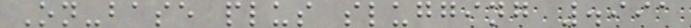On-base plus slugging .991
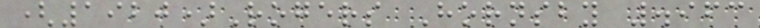(1920)Rogers Hornsby .963
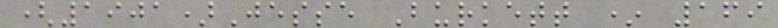(1901)Jesse Burkett * 169
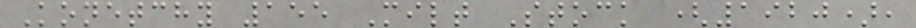Konetchy 155 Milt Stock (1920),
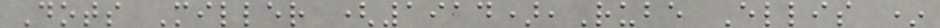Dots Miller (1914),Rube Ellis *
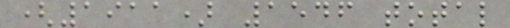(1911) 1546 total
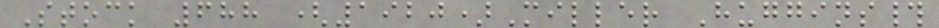Stock 688 (1920)Miller Huggins#
